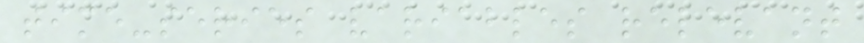time-series variables relevant
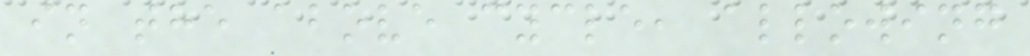in the above cycle, allowing
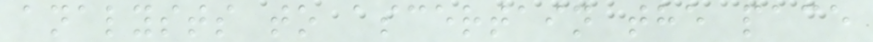analysts to ascertain the pace
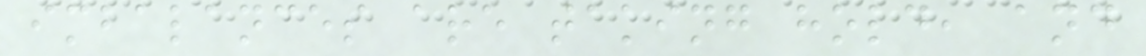imbalances are taking hold, and
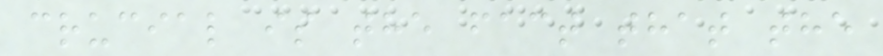crucial is the fact that the
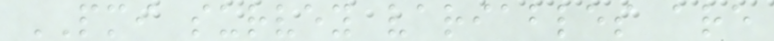PMI survey variables are
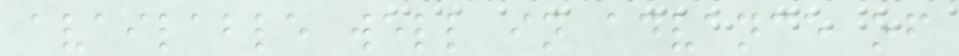available well in advance of
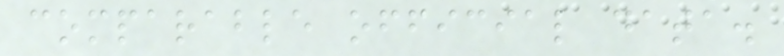comparable official data.
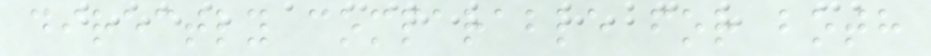directly comparable for both
